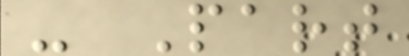- Part
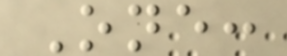One:
